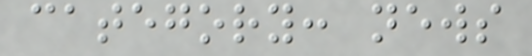category: news
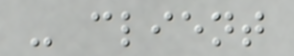- client
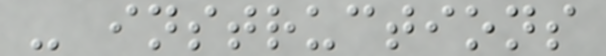- instructions
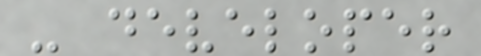- developer
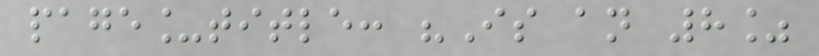page_title: "Is an 8%
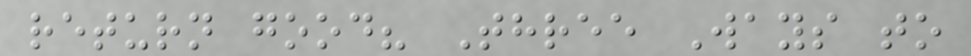return good? Three Ways to
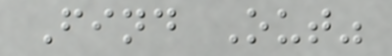Find Out"
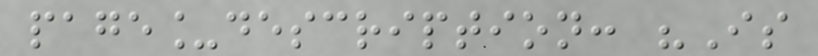page_description: "Is
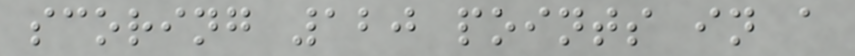scoring 120 points in a
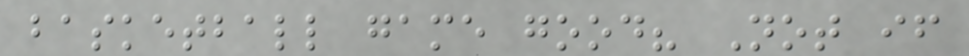basketball game good? Not if
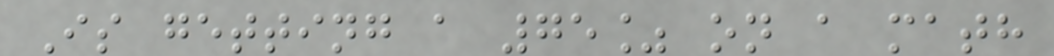Is getting a 75% on a math
